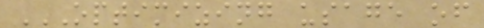OPTIMIZING USAGE OF
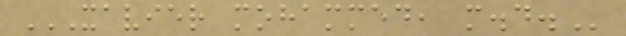XAVIER MOHAMMED, M.D.
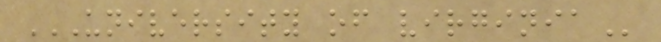UNIVERSITY OF VIRGINIA
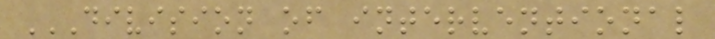DIVISION OF INTERVENTIONAL
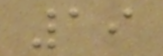19
